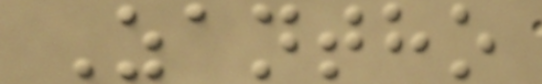Zantho
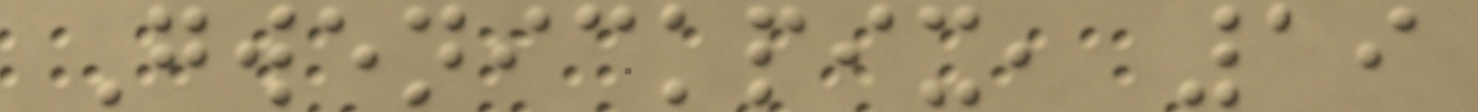Gwenickpix, 19
